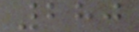280
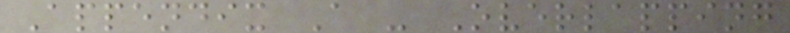Appendix A - Overlapping
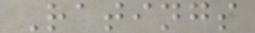Ratings
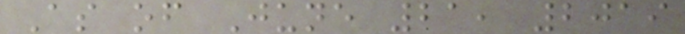As of June 21, 2019
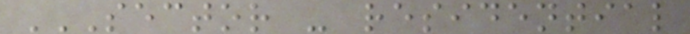SECTOR - RESIDENTIAL
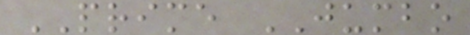PRIME JUMBO
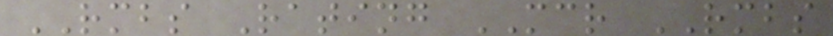RMBS Rating MCR RMBS
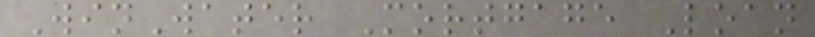WinWater Mortgage Loan
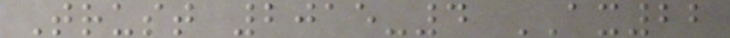Trust 2015-4 AX22
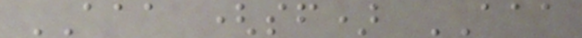AAA (sf) AAA
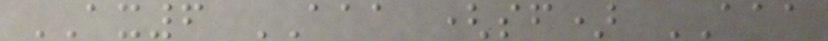AX6 AAA (sf) AAA
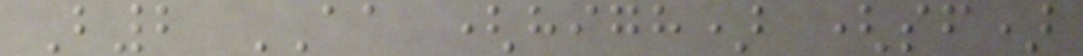B2 AA (high) (sf)
